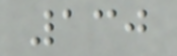130
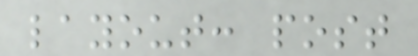layout: post
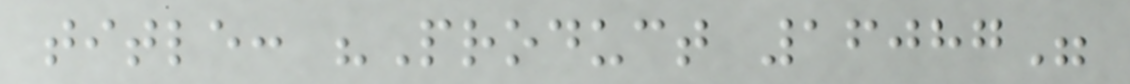title: "Product 16087"
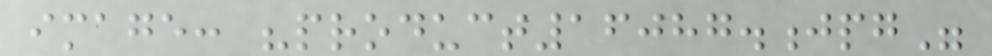image: "product16087.jpg"
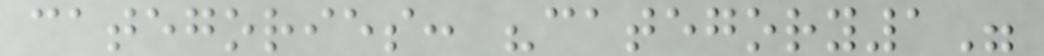categories: "category1"
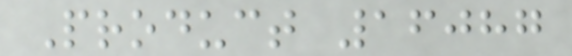Product 16087
